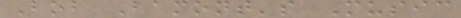Bob Bamont's Music
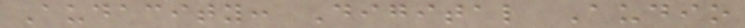Audacity: Digital Audio
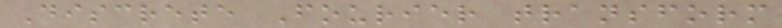Discrete Fourier transform
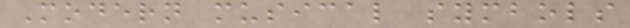Modern musical symbols
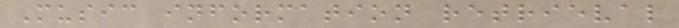Music information retrieval
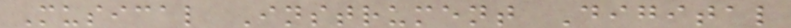Musical Instrument Digital
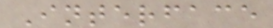Interface
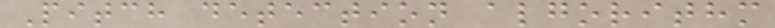Pitch detection algorithm
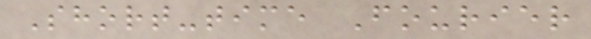Short-time Fourier
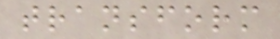transform
